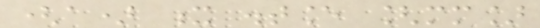(a) x distance [mm]
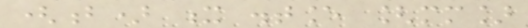(b) x distance [mm]
